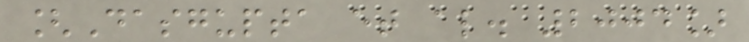[Dasgupta et al. 2004]
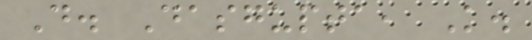D. Dasgupta, K.
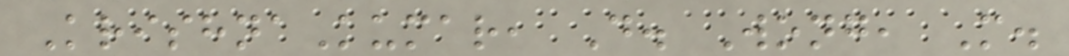KrishnaKumar, D. Wong, M.
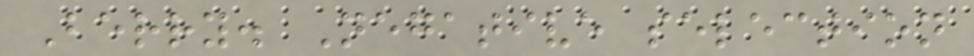Berry. Negative selection
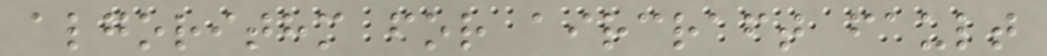algorithm for aircraft fault
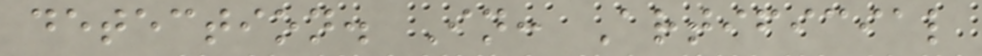detection. In: Artificial
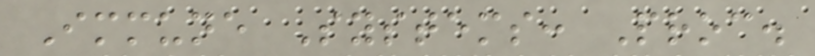Immune Systems: Proc.
